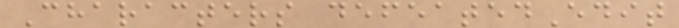Characters defeatedEdit
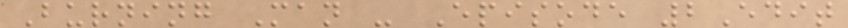Burning Man - Episode 2Edit
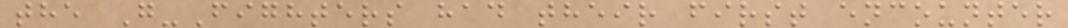the G-Fighters had their first encounter
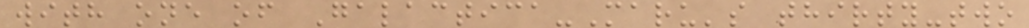with one of Galactica-Maru's thirty-two
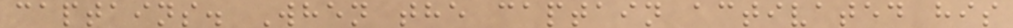captains. When the captain activated his
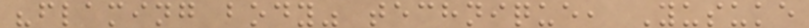"flaming body" technique, Yusuke
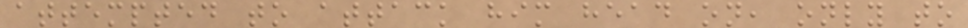attempted to attack him head on, only to
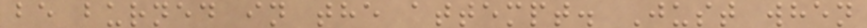be burned in the attempt. Just when
